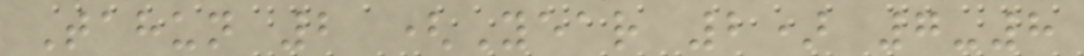Tahun 2 (Year 2) 7-8
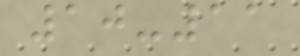10-11
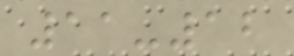11-12
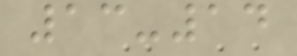13-14
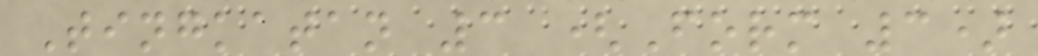Tingkatan 3 (Form 3)
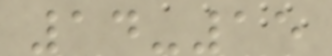14-15
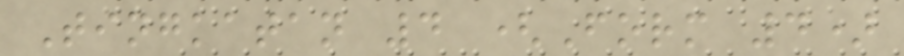Tingkatan 4 (Form 4)
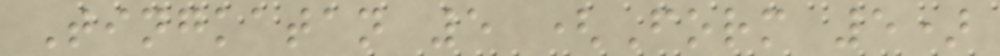Tingkatan 5 (Form 5)
